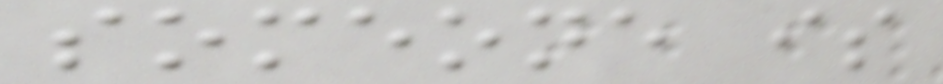someone is
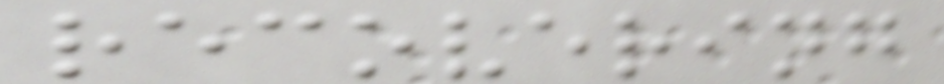recovering
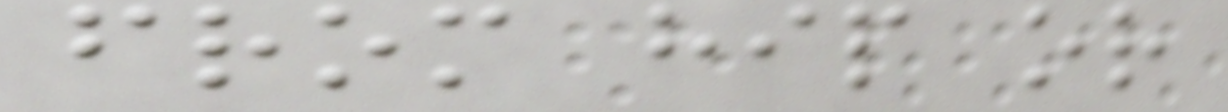from hip or
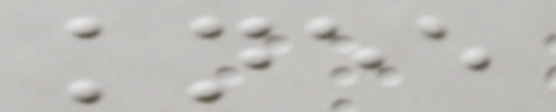knee
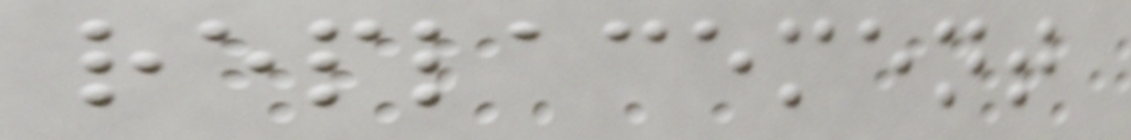replacement
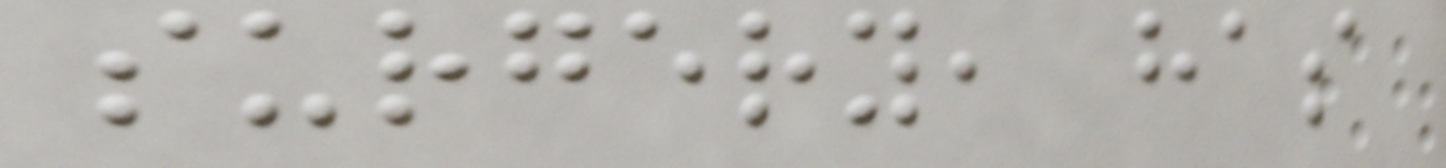surgery, has
